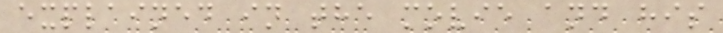explained in the movie and his
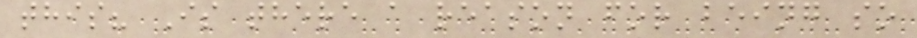this? Is there a reason for being so
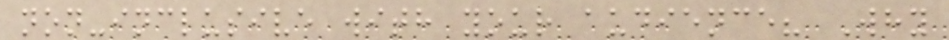non-inclusive with your audience? Why
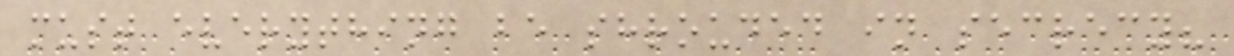must everything be shrouded in secrecy?
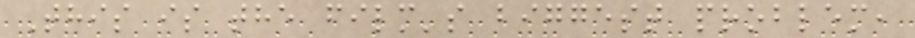This is the film's biggest problem,
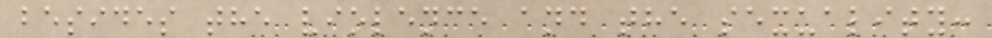besides the violence and the sexuality:
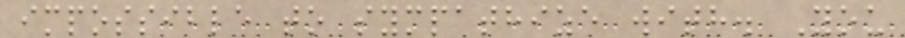impossible to sympathize with. You
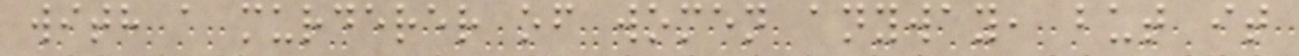with a murderer of women anyway, but it
